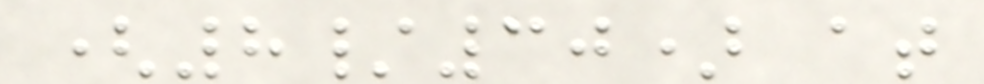(8/30) at
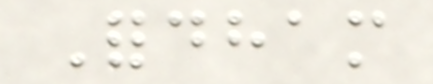Fordham
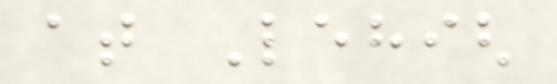at Lehigh
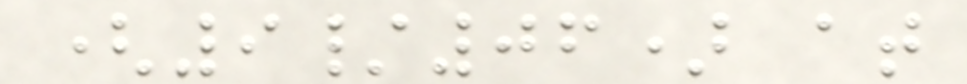(9/06) at
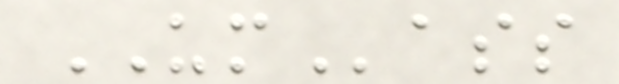UMass
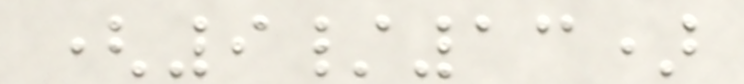(9/13)
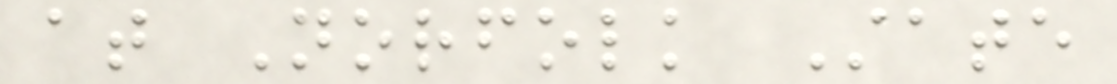at Norfolk State
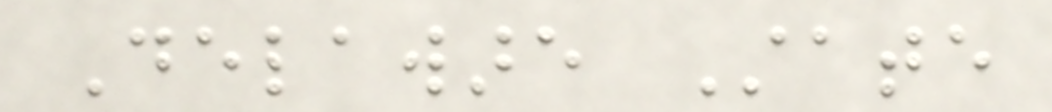Delaware State
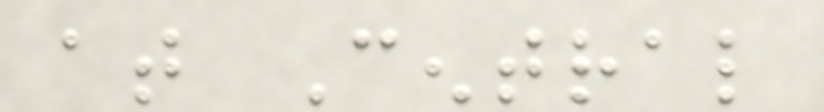at Central
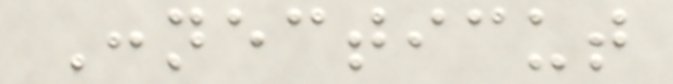Connecticut
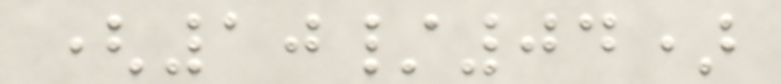(10/04)
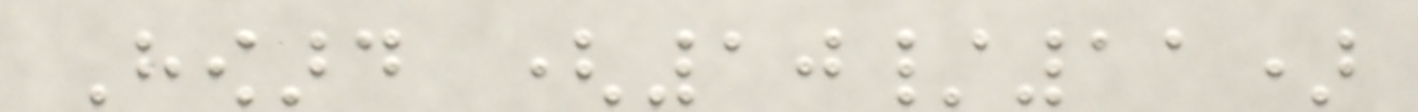Howard (10/11)
